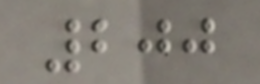200
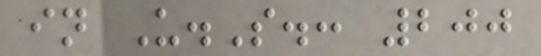in U.S.: 200
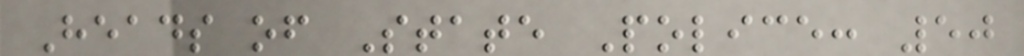Heads of State Police: 50
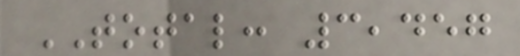TOTAL: 3,457
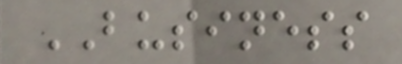BUSINESS
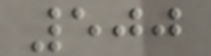500
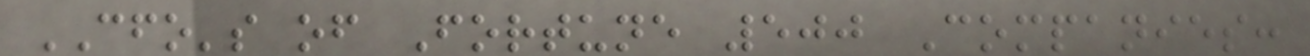CFO's of Fortune 500 Companies:
